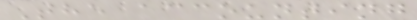The accounting
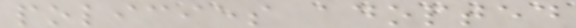policies adopted
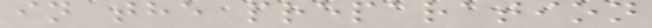in the preparation
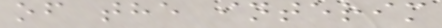of the interim
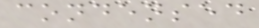condensed
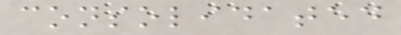consolidated
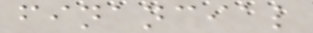financial
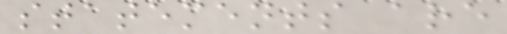statements are
